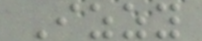Izzy
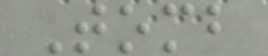Tomb
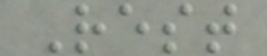Rest
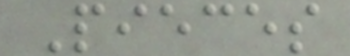Pieces
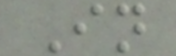In
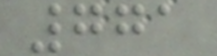771
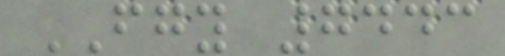FGY 7443
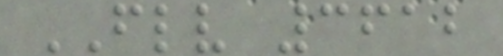FLV 3612
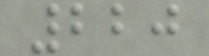220
